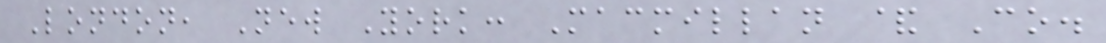London, New York: Macmillan & Co.
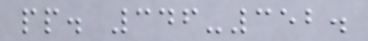pp. 346-352.
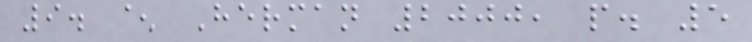9. ^ Herman 2000, p. 5
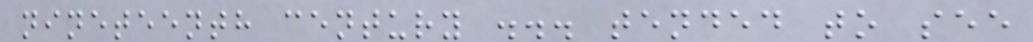nineteenth century ... tended to see
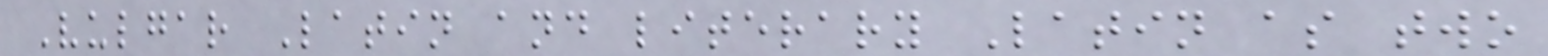Vulgar Latin and literary Latin as two
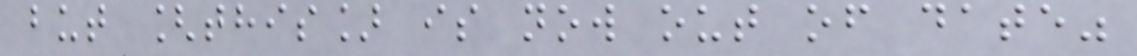but [this] is now out of date"
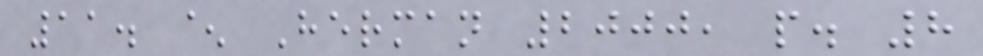11. ^ Herman 2000, p. 8
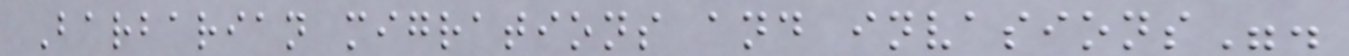Barbarian migrations and invasions".
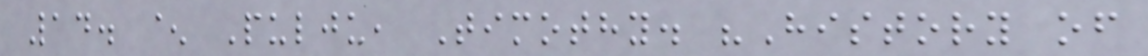14. ^ Pulju, Timothy. "History of
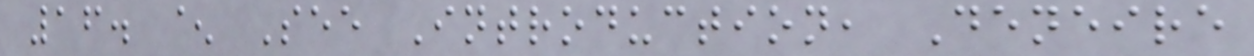16. ^ See Introduction, Deneire
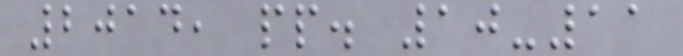2014, pp. 10-11
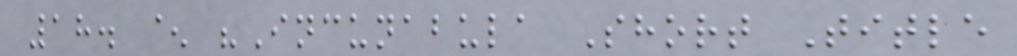18. ^ "Incunabula Short Title
